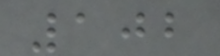102
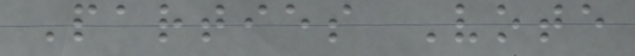Parties Vote
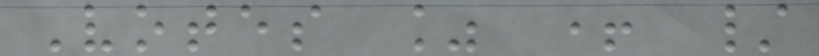Votes % + /
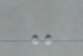-
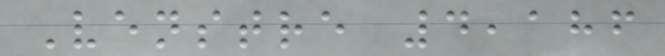Venstre 4,186
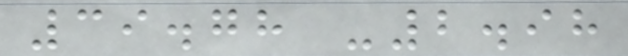39.78 -2.98
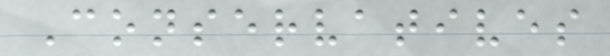Conservatives
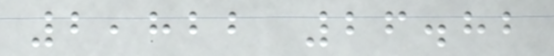2,822 26.82
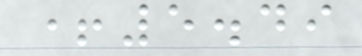+5.49
